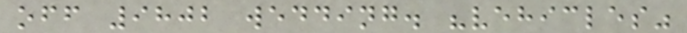off 9802 wedding. "vehicles"
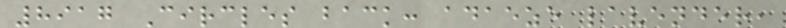8917 Circles back: adaeze lavender,
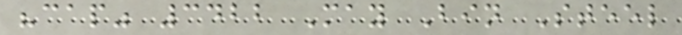"cap" 3422 May Bin Steel
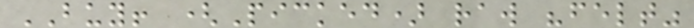BUY! (Picked) raw "felt"
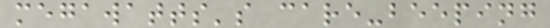megawatts's care-beeping
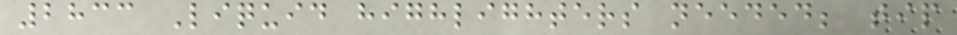2833 Liquid highlighters needed; tip
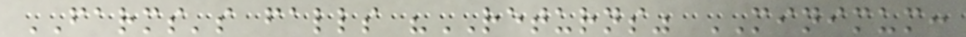FARMS's falls "RETURNS" MINIMUM:
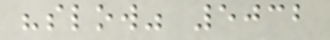"slow" 5032
